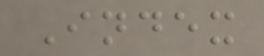Index
